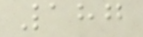187
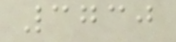3730
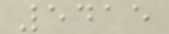5415
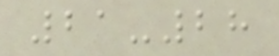21-28
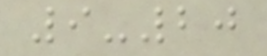9-20
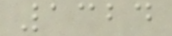1324
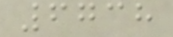6738
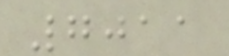7011
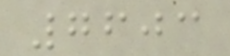7603
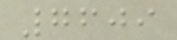7609
